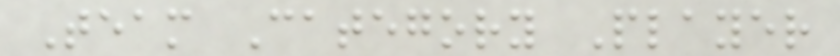Team Category Player
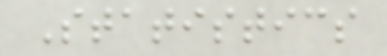Statistics
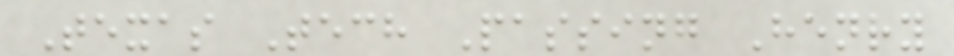Texas Tech Passing Henry
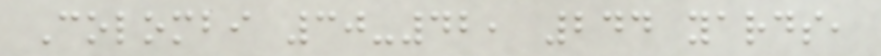Colombi 30-42, 244 yards,
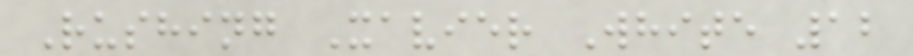Rushing Xavier White 12
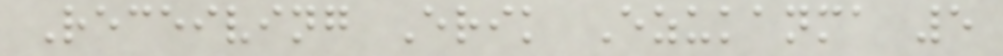Receiving Erik Ezukanma 5
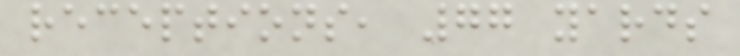receptions, 77 yards
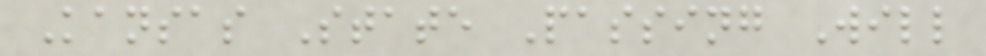Kansas State Passing Will
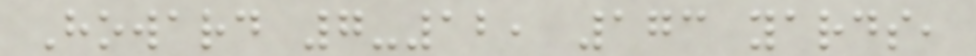Howard 7-12, 173 yards,
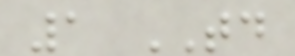1 TD
